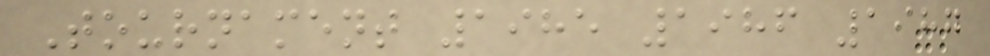Tournament 1985 1986 1987
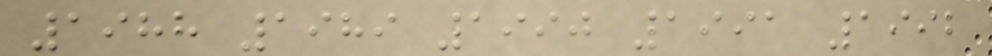1988 1989 1990 1991 1992
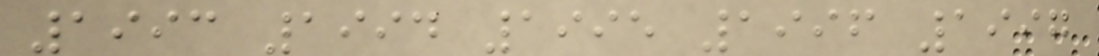1993 1994 1995 1996 1997
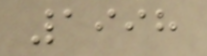1998
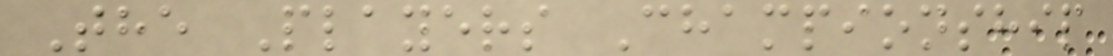The Players Championship
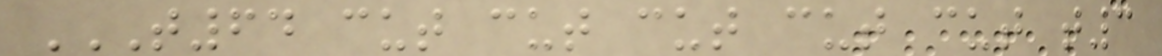T64 CUT CUT CUT CUT CUT T3
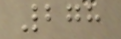278
